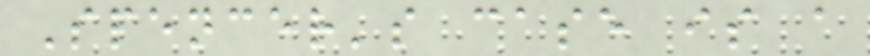Spencer's case is a
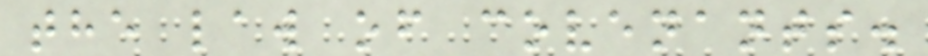the law of covenants.
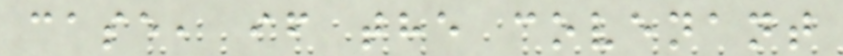case, if the covenant
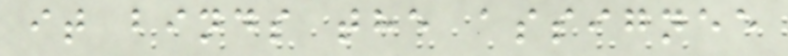it binds the assignee
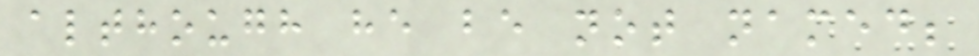although he be not named;
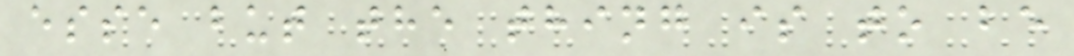esse but the thing is to be
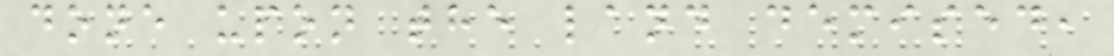done upon the land demised,
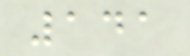141
